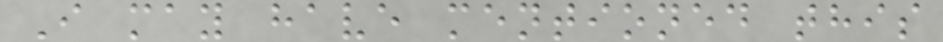I may have mentioned this
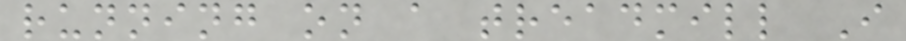running on a treadmill I
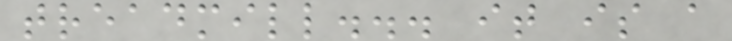treadmill... it is a
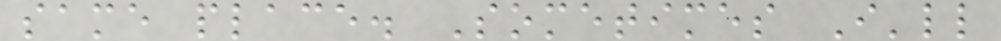same place. Sometimes I'll
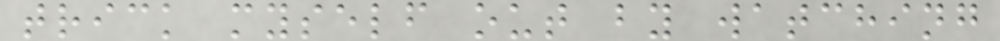trick myself out by watching
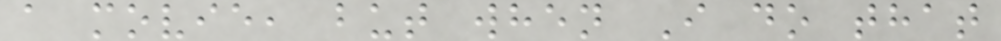a movie, but when I do that
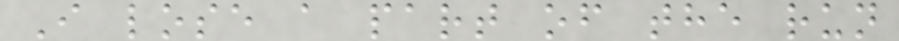I lose a part of the run
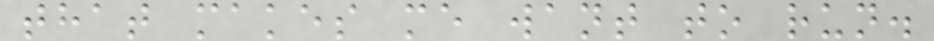that makes me want to run.
